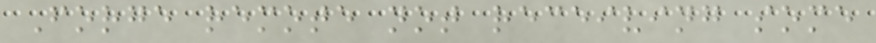Forge remote not receiving some
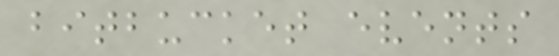bitbucket events
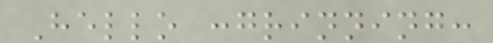Hello :grinning:
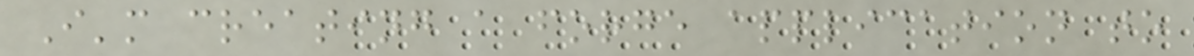I'm creating a forge application to
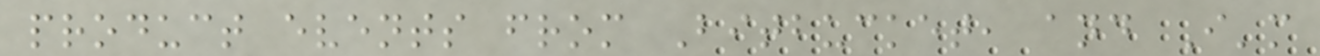product events from Bitbucket, and I'm
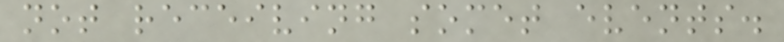not receiving somet events.
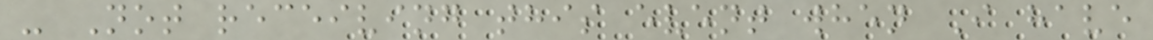- Not receiving this event when I have
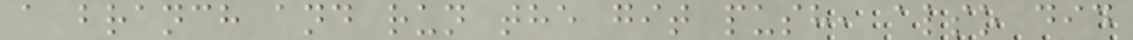a branch and run the git push, also did
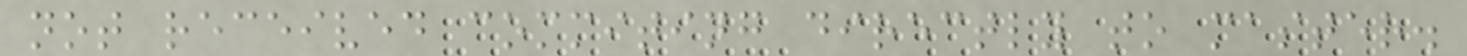not received commiting directly to master.
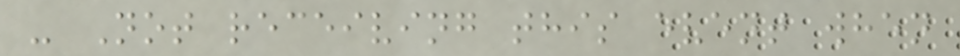- Not receiving this event when
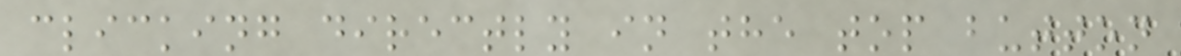clicking directly in the top button
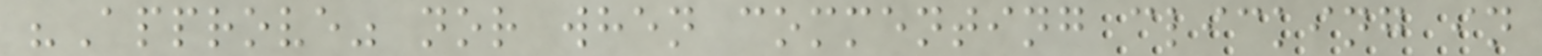"Approve" nor when commenting clicking in
